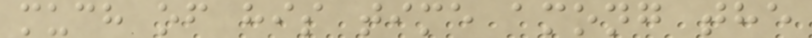much of his time among the
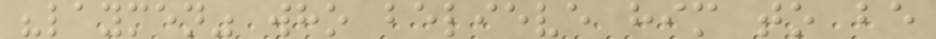"laymen" who believe him to be
